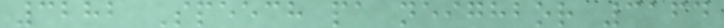3282 Speech pa neighbor 3164
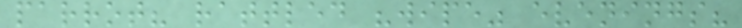parrot? rattled "wipe" evenings?
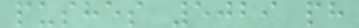pushes 5029 ph
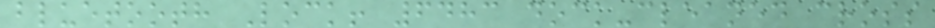bluetooth Lock! 6483 dock-cleaned cross
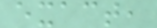exact,
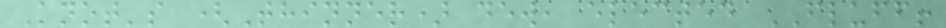Knot's (Thinner) dew, elected FLUFF!
